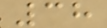38
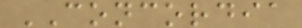CONCORDIA
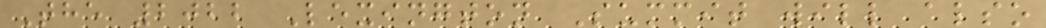The 2022 Lexington Summit will also
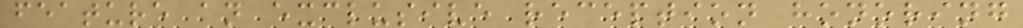feature an exclusive reception honoring
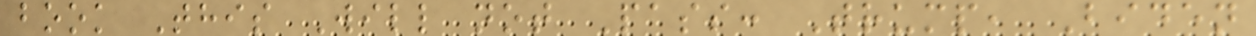book This Will not Pass: Trump, Biden
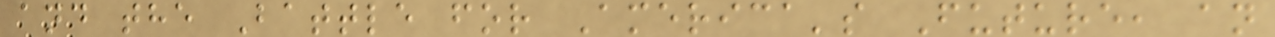and the Battle for America's Future, an
